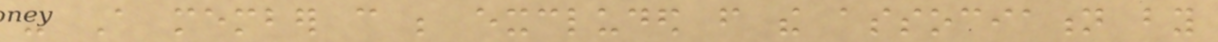- A member can be excluded from the association by
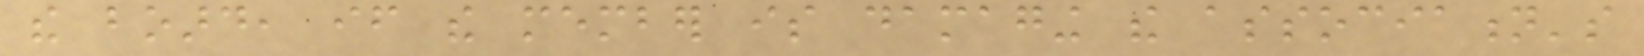the board, if the member is damaging the association's
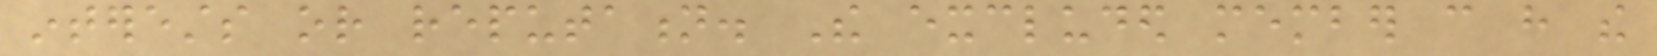interests or reputation. The excluded member can have the
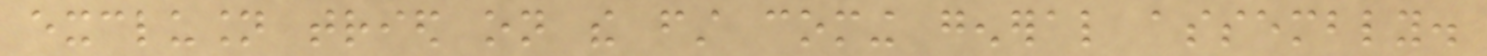exclusion tried on the first coming general assembly.
